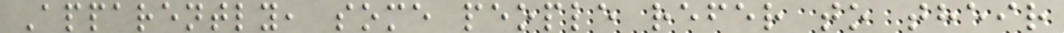Apparently, some people refer to their
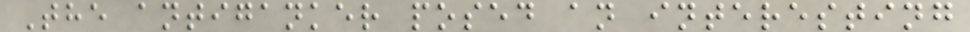The antiganker posed an interesting
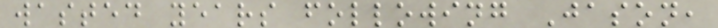wasted years following Jason,
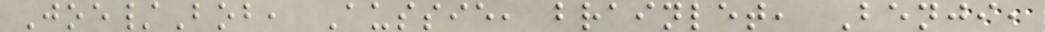Joe/Bob, Aussie, brainlet, Benji,
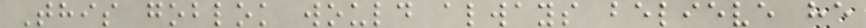This goblok would always believe he
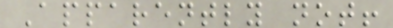Apparently not!
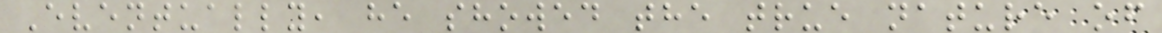Eventually, he showed the true nature of
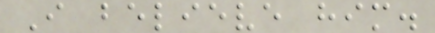I believe him.
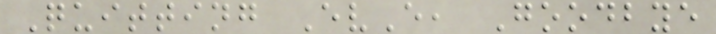Quitting EvE, Goodbye
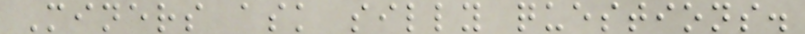Miners ask silly questions.
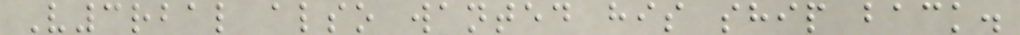V3rbal also wanted his ship back.
